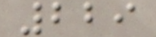229
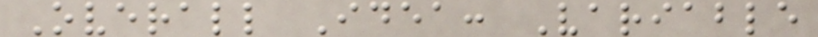Overall Idea: Variable
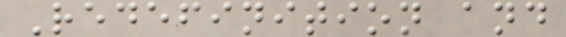Redefinition and
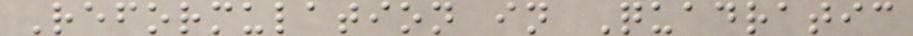Reformulation in Quadratic
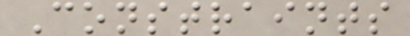Constraints
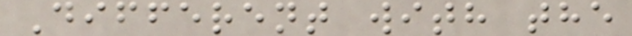Different with the
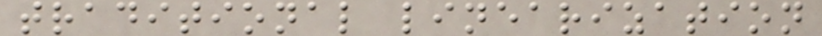traditional linearization
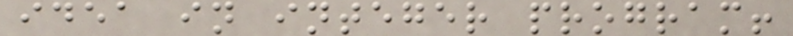idea in integer program!
